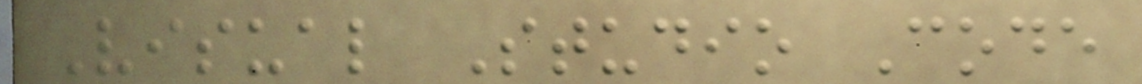Visual Studio Code
